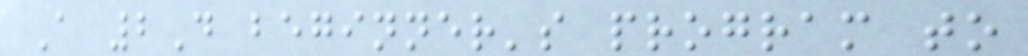A 2D beginner's program to
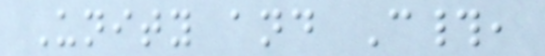Unity and C#,
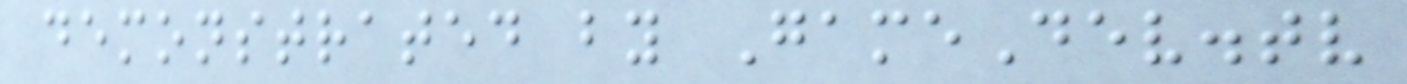demonstrated by GameDev.tv
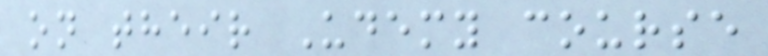on their Udemy course
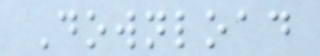Download
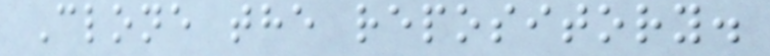Clone the repository.
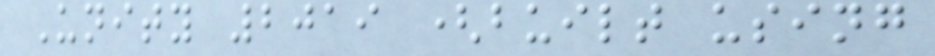Unity 2019 (built using
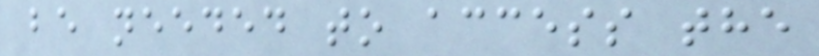be needed to access the
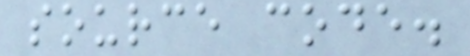source code.
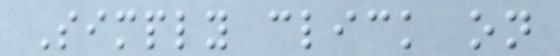Simply click on
